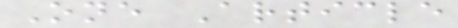One Article
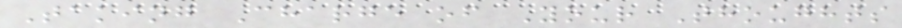Taking Charge of Your Thoughts
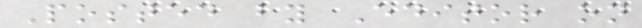Posted by Editor on
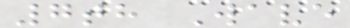7th Wave
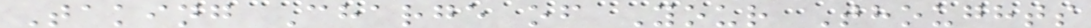Taking Charge of Your Thoughts
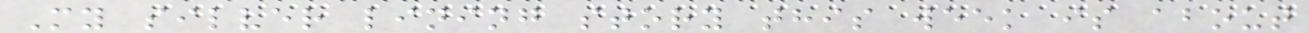My silver lining story this week is about
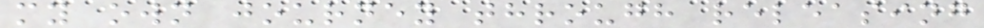my own journey through releasing
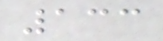133
